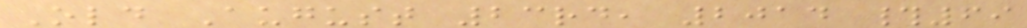Old August 23rd, 2014 #69
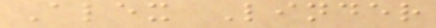Alex Linder
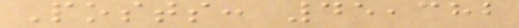Posts: 45,382
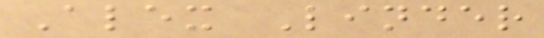Alex Linder
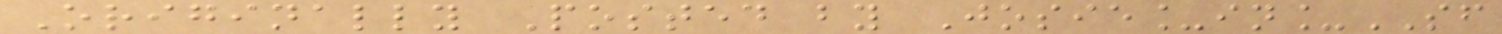Originally Posted by Josie_in_SF
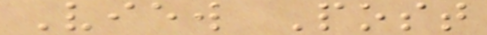View Post
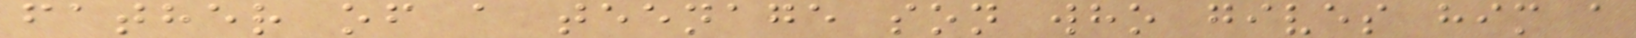father of a teenage son who gives him a
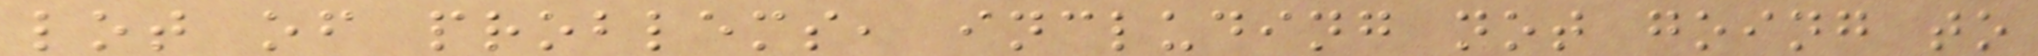lot of problems, including not going to
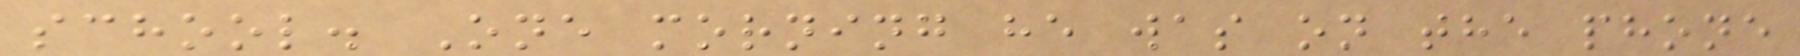school. One morning he was on the phone
